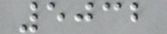5032
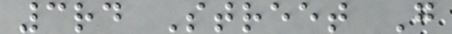3rd Street G
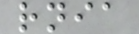rnia
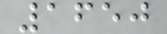1650
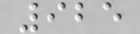925
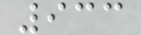933
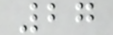27
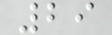29
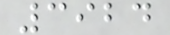3924
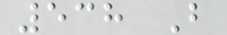538 B
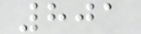801
